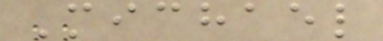Michael
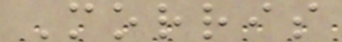Morris
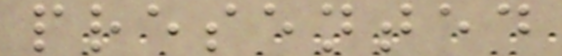presented
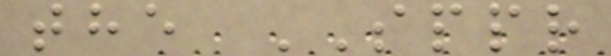the SPPR
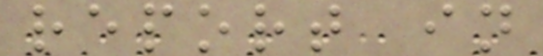report in
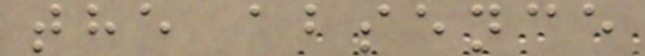the absence
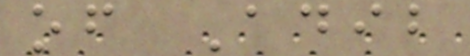of Adib
